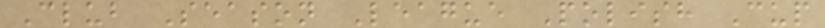Club Season League Polish Cup
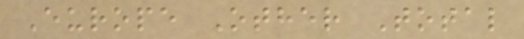Europe Other Total
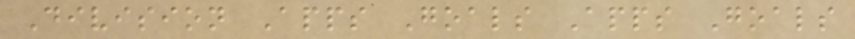Division Apps Goals Apps Goals
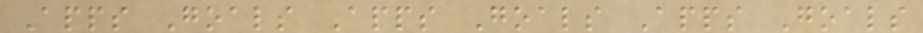Apps Goals Apps Goals Apps Goals
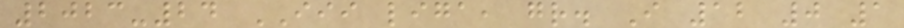2023-24 III liga, gr. I 12 0 1
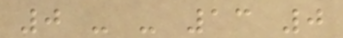0 - - 13 0
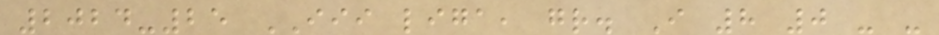2024-25 III liga, gr. I 8 0 - -
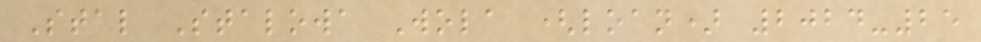Stal Stalowa Wola (loan) 2024-25
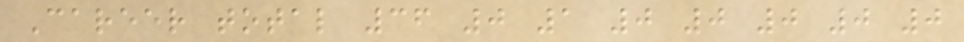Career total 36 0 1 0 0 0 0 0
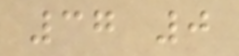37 0
